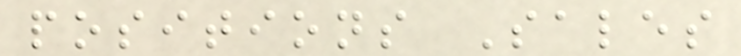positions Sales
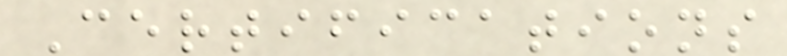Certifications
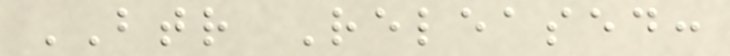BTR Released:
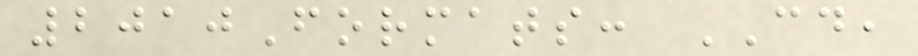2010Formats: CD,
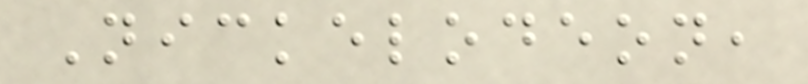Nickelodeon,
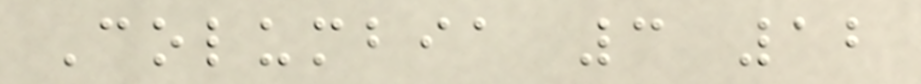Columbia 3 12
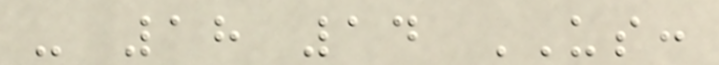- 18 14 US:
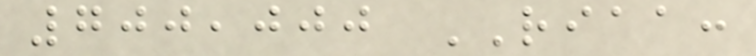700,000 RIAA:
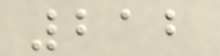212
